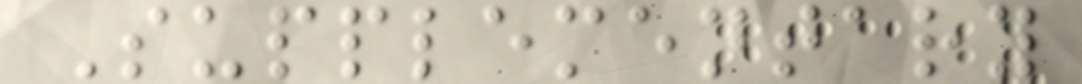Supplementary
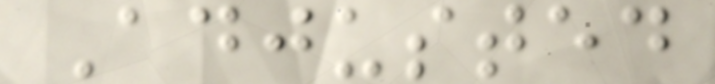Adjusted
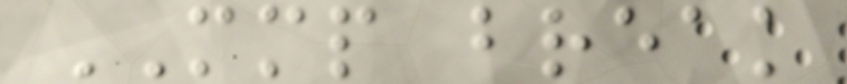MMP break
